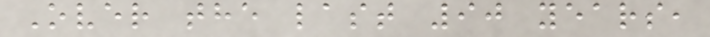Over the last 90 years,
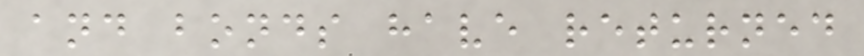and bonds have returned
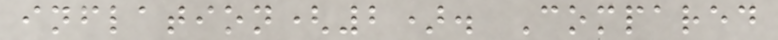inflation(2). Compared
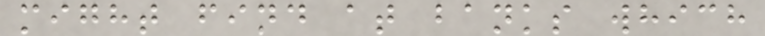might find at banks which
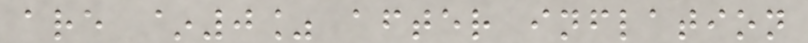are ~0% after inflation
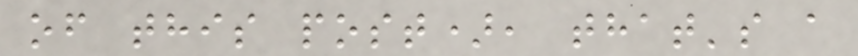of this post), that's a
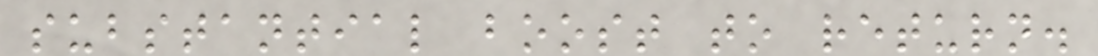substantial boost to return.
